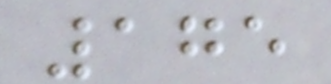175
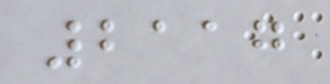2117
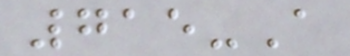715-A
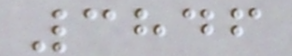3846
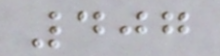407
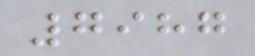7987
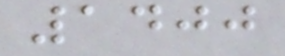1400
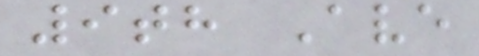9th Ave
